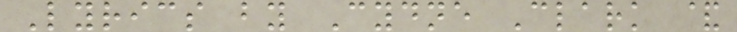Lyrics by Cydne Clark &
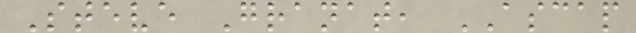Steve Granat, ASCAP
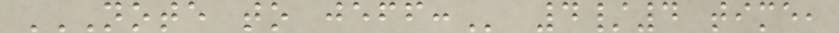NOTE TO JEFF: 4/4 time,
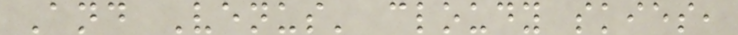And Venus' cloudy skies,
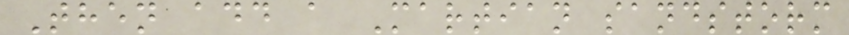Then add a Martian sandstorm
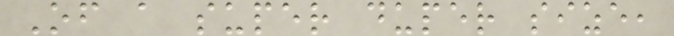Of a super duper size,
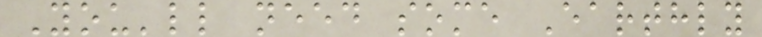You'll need some Earthly
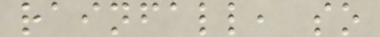rainfall, so
